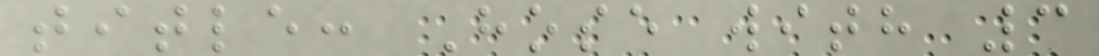title: Hose with 3
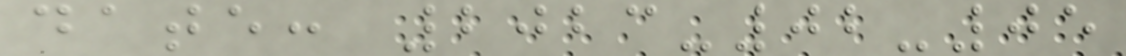date: 2023-02-05
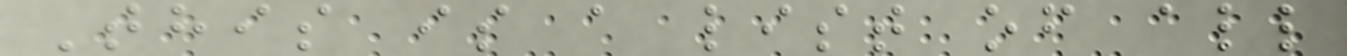This is a list of all
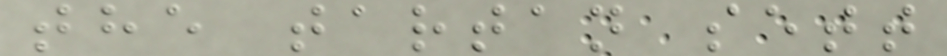the tartan sett
